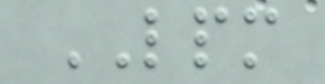LPM
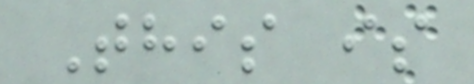This is
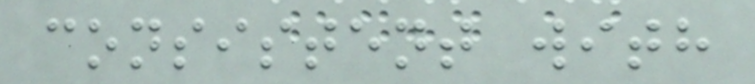consistent with
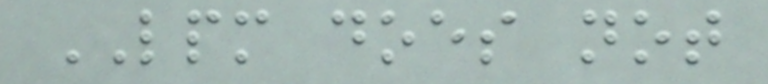LPM does not
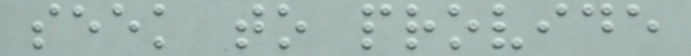seek to provide
